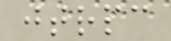jtrpc
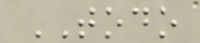TODO
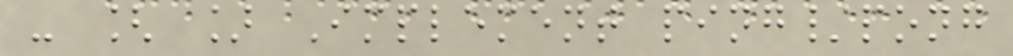- [ ] Implement ping/pong
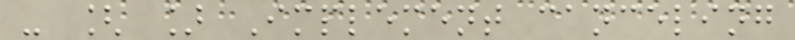- [ ] Implement canceling
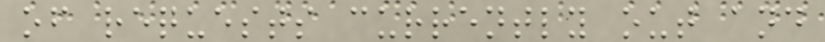of requests currently out and
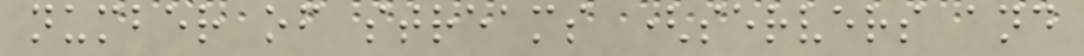number of streams (servers and
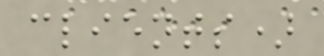clients)
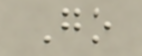Go
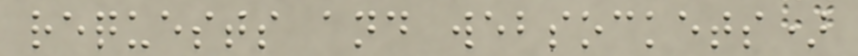requests and websockets)
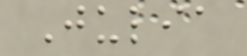Julia
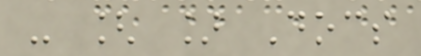- [ ] Docs
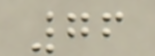76
